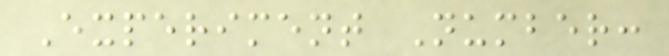Experiment Number:
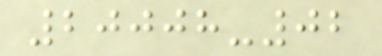20008-02
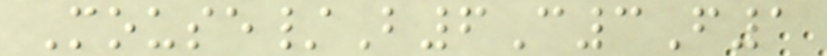Mouse/B6C3F1
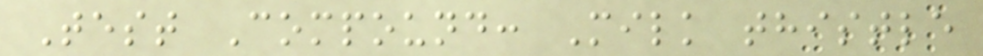Test Compound: Milk thistle
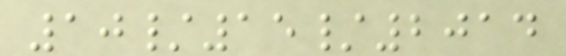10/15/2014
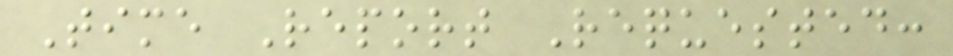Time Report Requested:
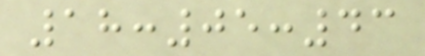18:05:43
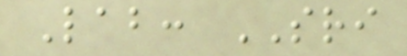Lab: SRI
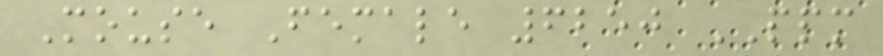Mouse Female 6250 PPM
